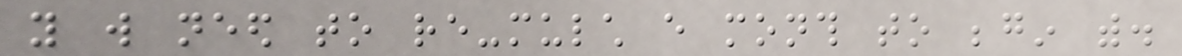you will need to re-mulch every month to begin with.
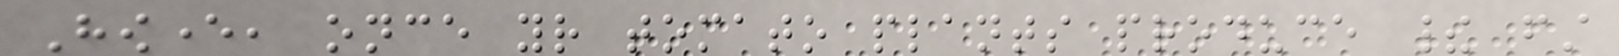However, once your tomato plants produce their first
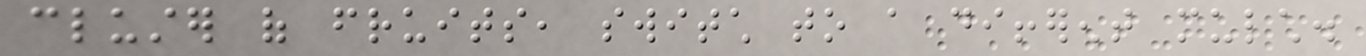cluster of fruits, switch to a different mulch.
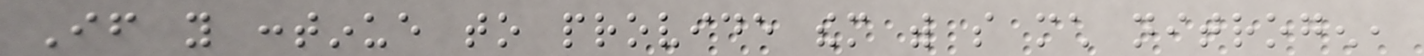If you continue to provide them with so much nitrogen,
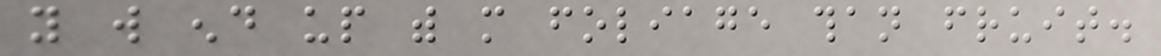you will end up with more foliage than fruit.
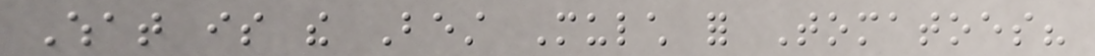What is the Best Mulch for Tomatoes?
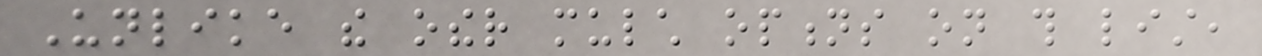Unlike the other mulch options on this list,
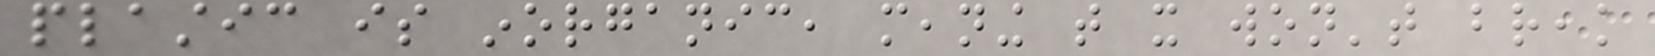plastic is inorganic, meaning that it won't break
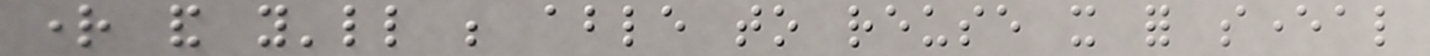right and you'll be able to reuse it for several
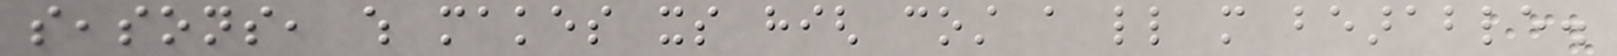seasons, which makes its high cost a little more bearable.
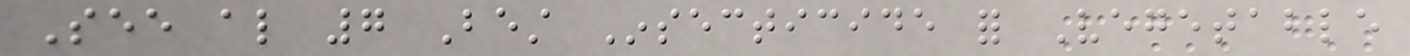See also 7 Best Insecticide for Vegetable
